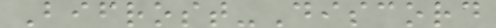Bifrost-Discord
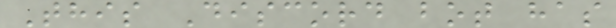This Discord bot has
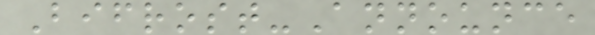Bifrost-Announce
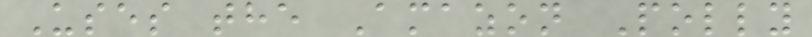Uses the Amazon Polly
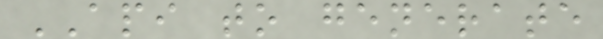API to generate
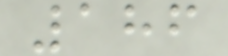186
